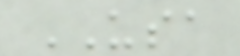USA
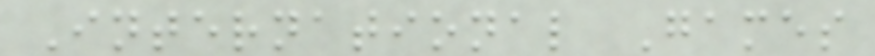International Games
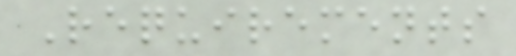Requirements
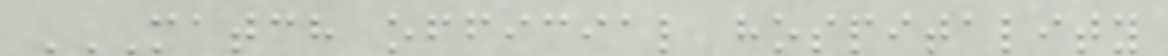MATCH OFFICIAL HOSPITALITY
